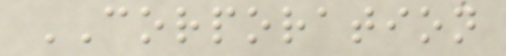CORPORATION
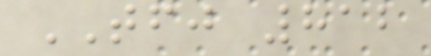TFJ 812
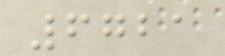6721
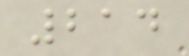214
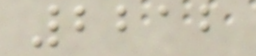2212
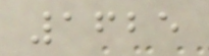1625
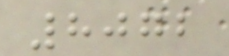8072
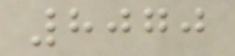8070
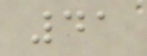41
